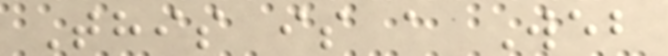This is a Web
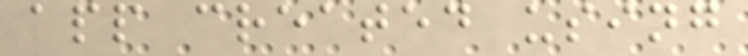app created using
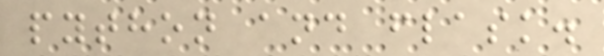python and flask.
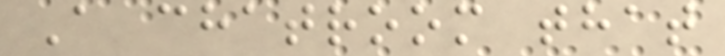A chatroom that
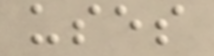uses
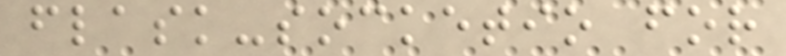flask-socketio for
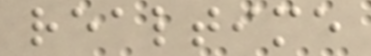realtime
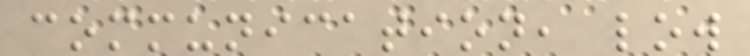communication, low
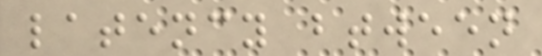latency btween
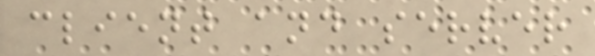client and server
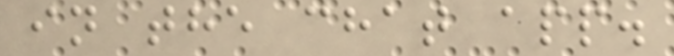in the chat app.
